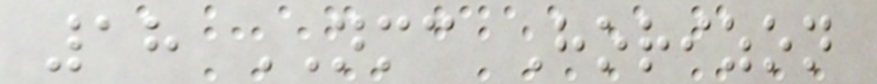18 NMC Horizon
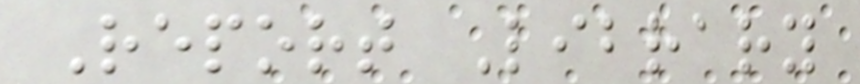Report Library
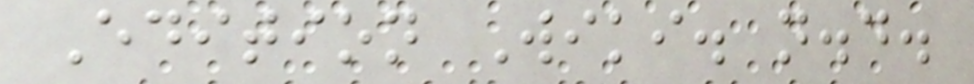Edition Wiki. n.d.
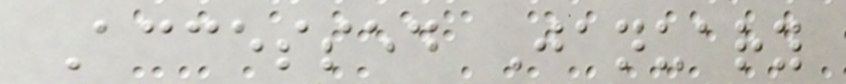Accessed January
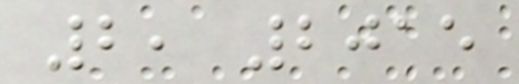2, 2015
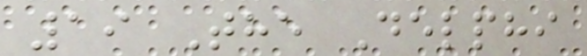19 The Delphi
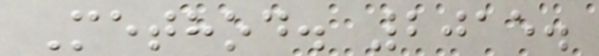Method. 2015.
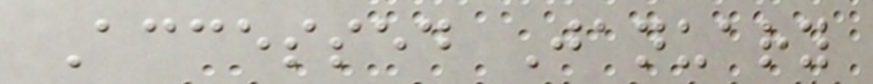Accessed January
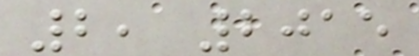2, 2015
